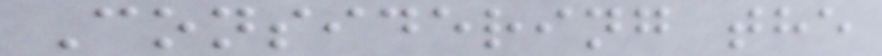Considering the
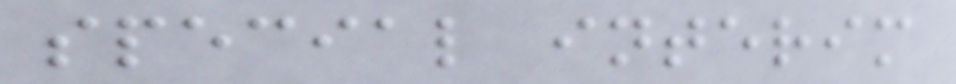special interim
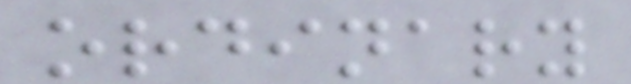ordinary
